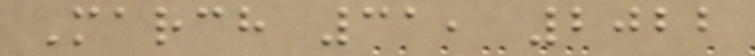March 31, 2022
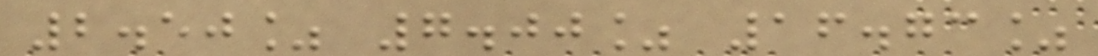2.50% 7.00% 16.73%
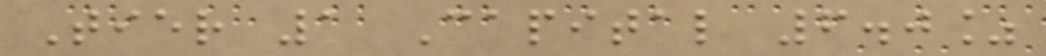Tier 1 Capital 6.0%
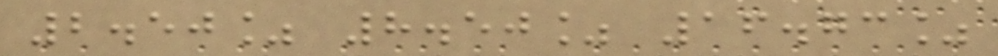2.50% 8.50% 16.73%
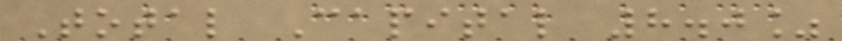Total Capital 8.0%
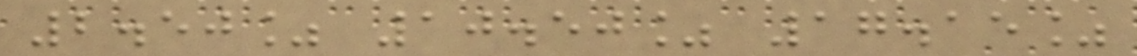2.50% 10.50% 17.15%
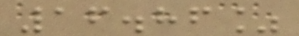16.86%
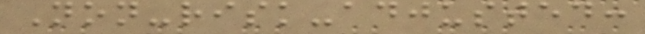Non-risk-adjusted:
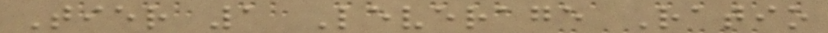Tier 1 Leverage Ratio
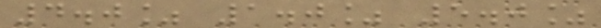4.0% 1.0% 5.0%
